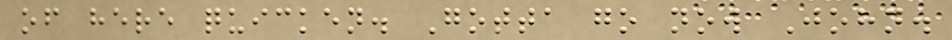of here quicken. Gotta go now John.
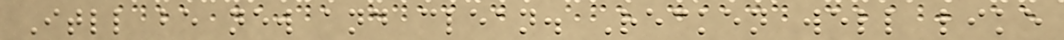Itll be new and clean. Recken well like
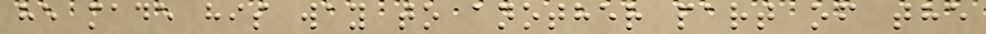he made his way to another part of the
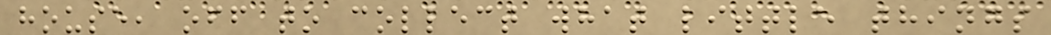house, off to collect what little things
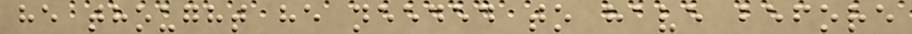he thought he needed to have before
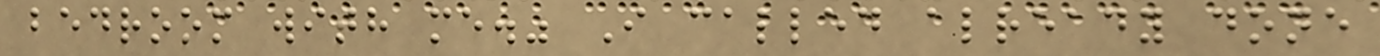bedroom with me." I called already done
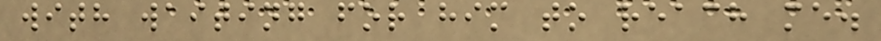with waiting for him to reach me.
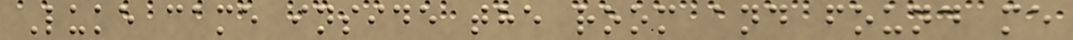Luke came inside the room and found me
